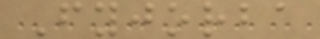Fyjorba
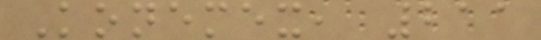Konemex, 211
